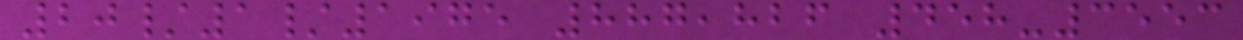20/1/1975 887,826 458-3553
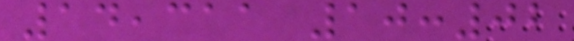14,311 10:02
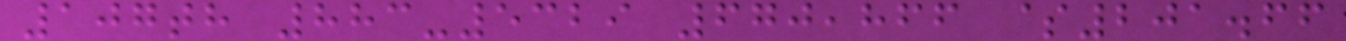107th 883-5329 670,866 $201.66
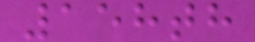158th
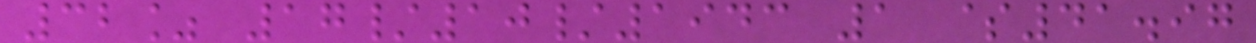32% 17/10/1943 1 $41.97
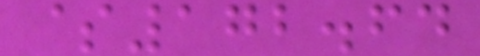$172.64
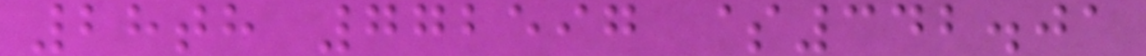28th 772597 $342.01
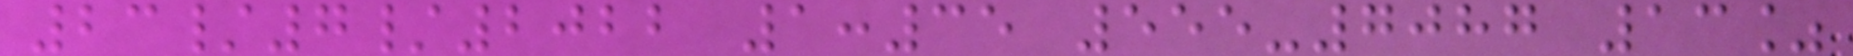23/7/2022 1:35 555-7087 13%
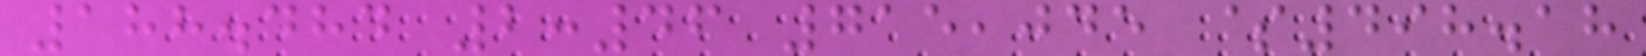188.484 2:46 715,045 $498.18
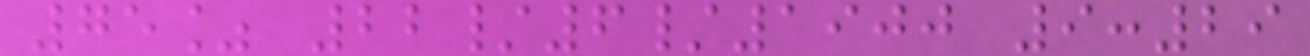75% 22/6/1900 9:29
